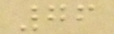76
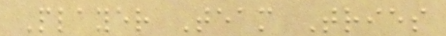Player Team Tries
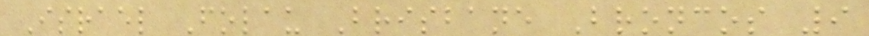Israel Folau Brisbane Broncos 9
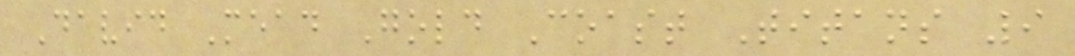David Mead Gold Coast Titans 9
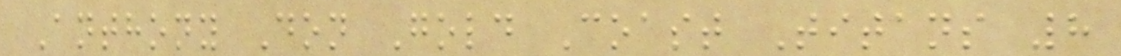Anthony Don Gold Coast Titans 8
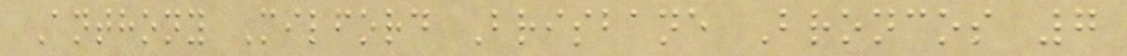Anthony Milford Brisbane Broncos 7
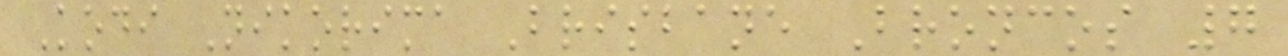Kodi Nikorima Brisbane Broncos 7
